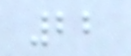22
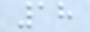18
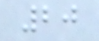20
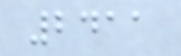2411
